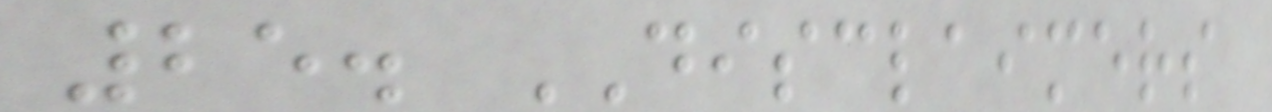25. DISCLAIMERS
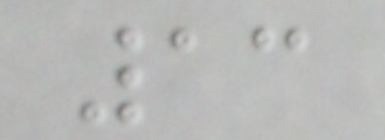13
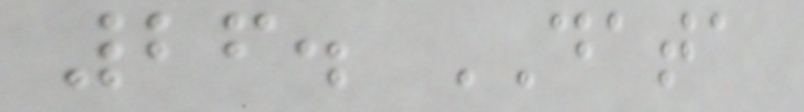26. DATA
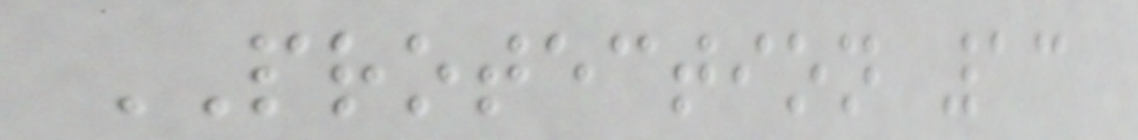PROTECTION 13
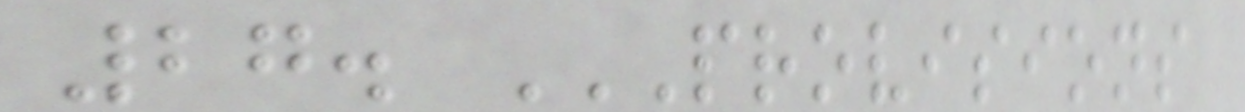27. PROVISIONS
